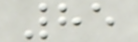85
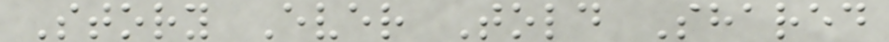Story Ever Told Shared
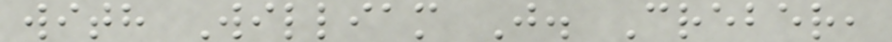with William J. Creber,
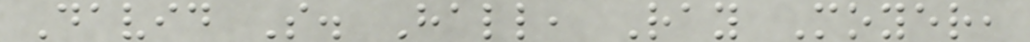David S. Hall, Ray Moyer,
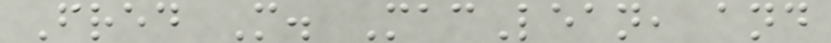Fred M. MacLean, and
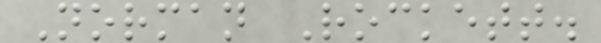Norman Rockett.
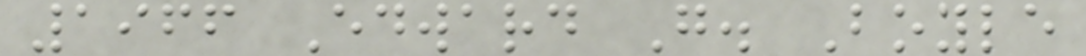1966 Edward G. Boyle
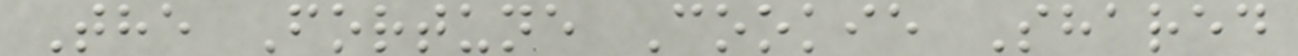The Fortune Cookie Shared
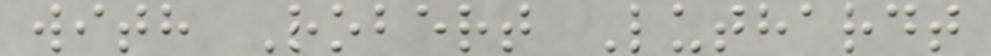with Robert Luthardt
